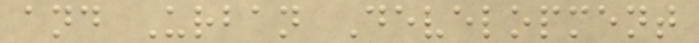and Urban Development
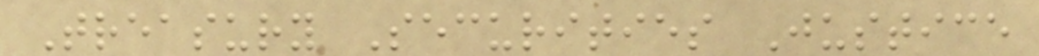Treasury Securities Justice
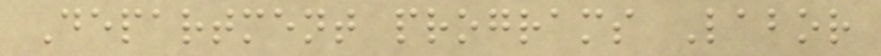Department programs Labor
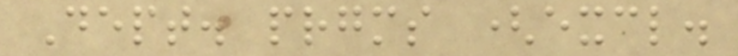Dept. prgms (excl.
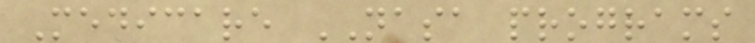Medicare NASA programs
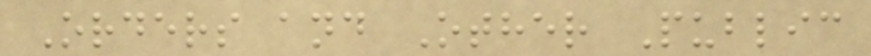Orders and Other Public
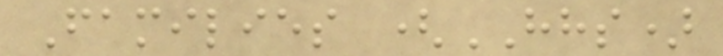Families (HHS)
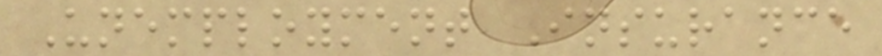Unemployment Insurance
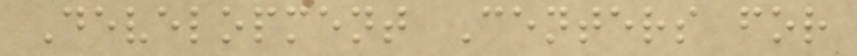Development Centers for
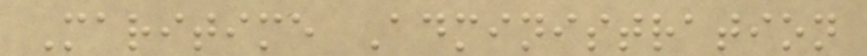Maritime Administration
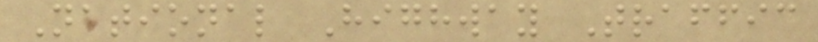National Highway Traffic
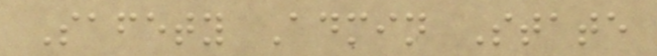Safety Admin State
